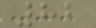82
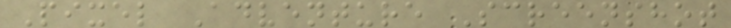Pixel Adventure Screenshot
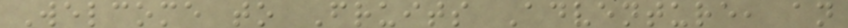Welcome to Fruits Adventure, an
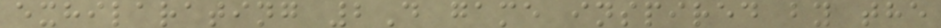exhilarating 2D game inspired by the
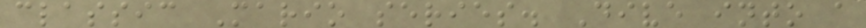classic Mario series. Dive into a
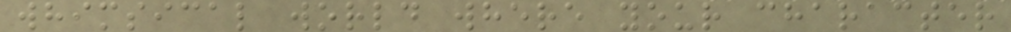whimsical world where your character
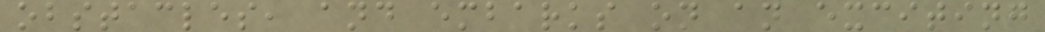obstacles, and embarks on an exciting
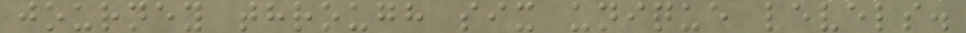journey through six unique levels.
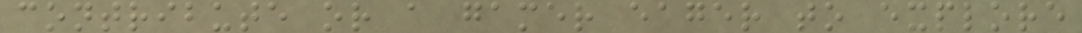contribute or a gamer eager to explore
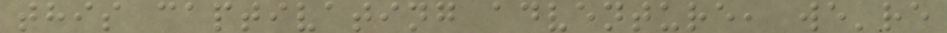this captivating adventure, we're
